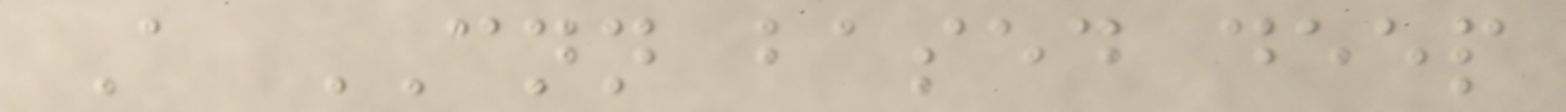A CNN based deep
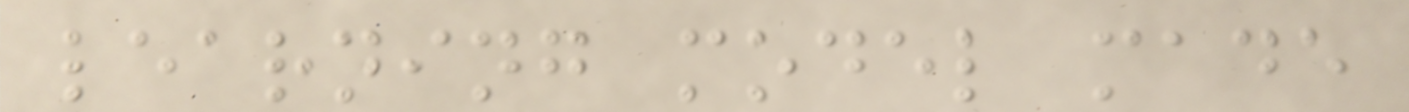learning model made
